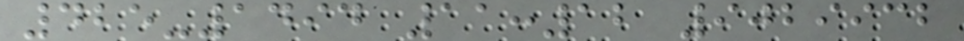425-1494 11:12 9029932
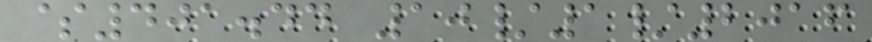$401.44 10/1/2016
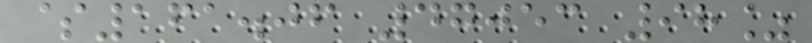$161.06 47053 98%
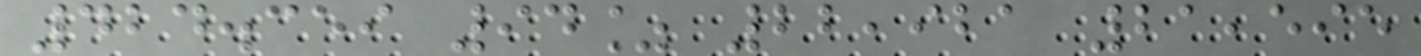424.359 94% 22,921 21,595
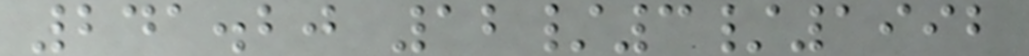241.20 12/3/1992
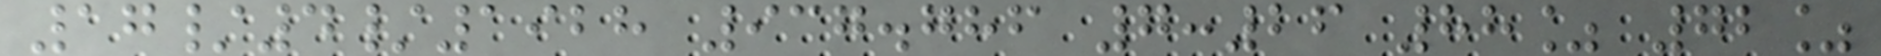17/4/1928 937.786 7:26 88% 72%
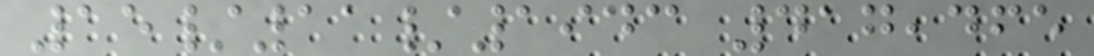15/11/1943 417,465
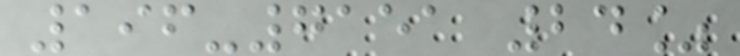196-7151 24%
